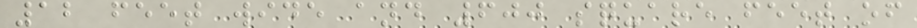12 feet wide and 600 square feet of
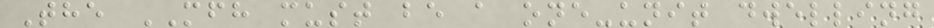The MFH must be a one-unit dwelling
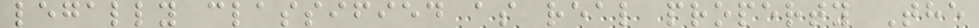legally classified as real property The
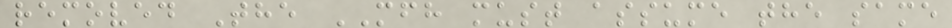removed The MFH must assume the same
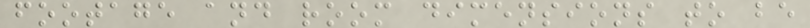footage and room dimensions to be
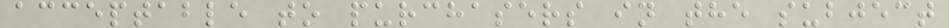acceptable to purchasers in the subject
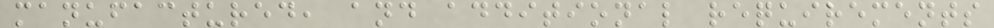manufactured, and additional requirements
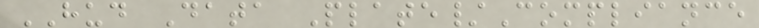HUD Data Plate/Compliance
